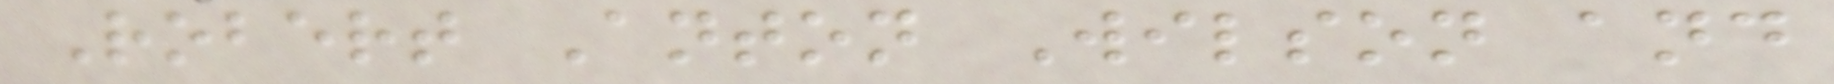Robert Anton Wilson and
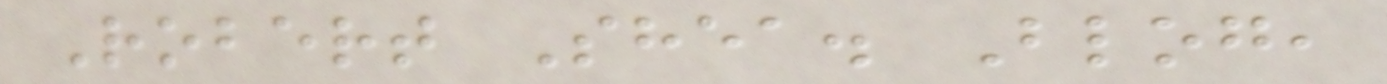Robert Shea. Blog,
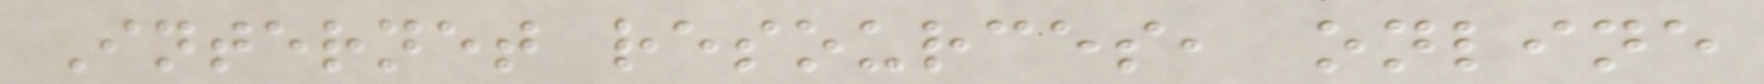Internet resources, online
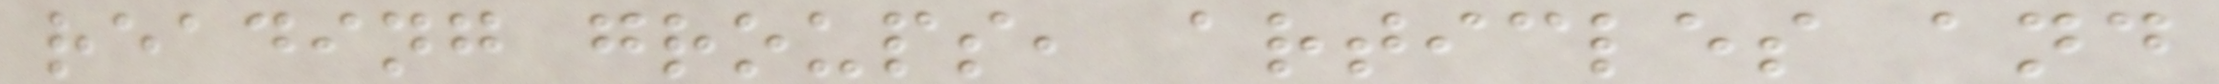reading groups, articles and
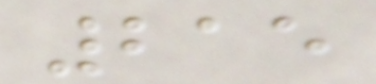215
